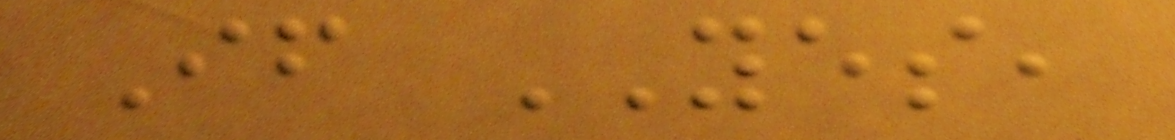If YES,
